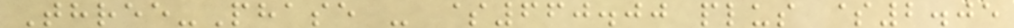Three-Phase - $660.00 plus $2.05
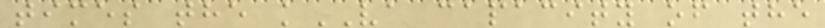times the kVA capacity of the
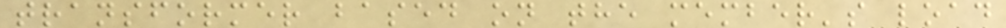transformer based on the member's load
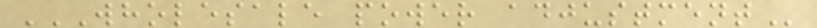WHOLESALE POWER ADJUSTMENT
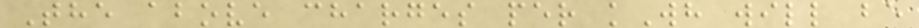The above charges per kWh will be
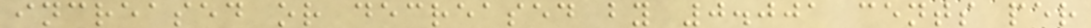increased or decreased by 0.001 cents per
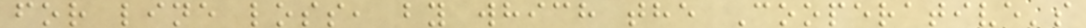for line loss, by which the Cooperative's
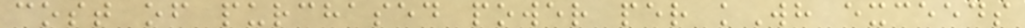cost of purchased power per kWh exceeds
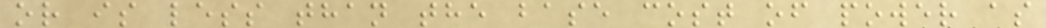or is less than the base cost of power as
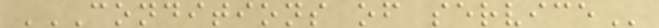CONDITIONS OF SERVICE
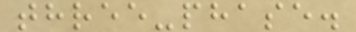three-phase.
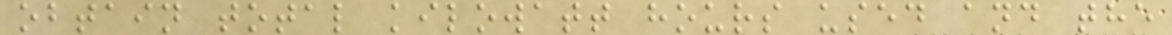obtain total kilowatt hours used and the
